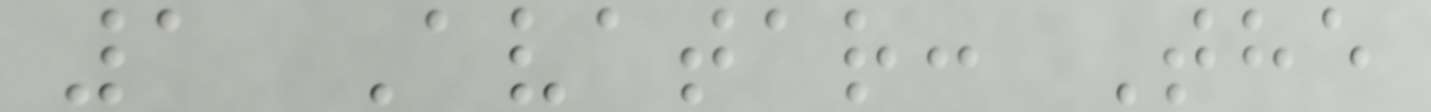1 Avatar: The
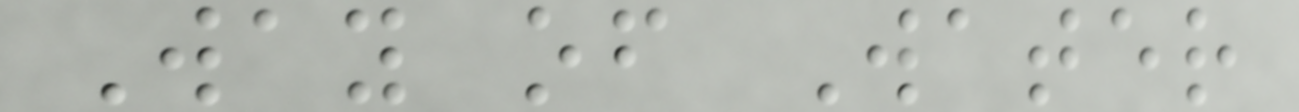Way of Water
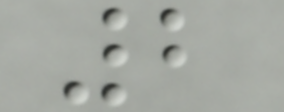2
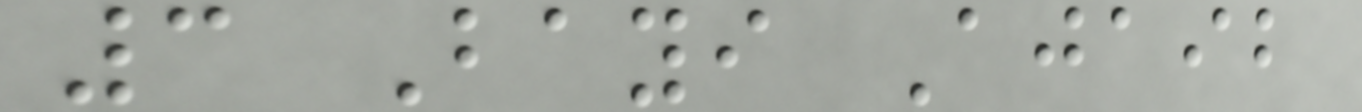3 Bayi Ajaib
